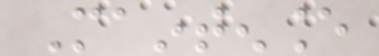Maintenance
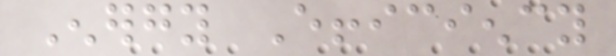Energy Efficiency
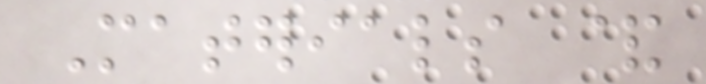Materials &
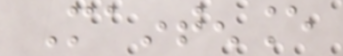Maintenance
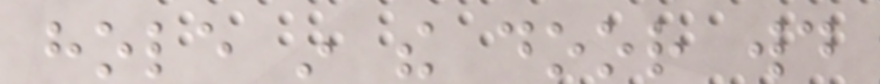hole in the door would
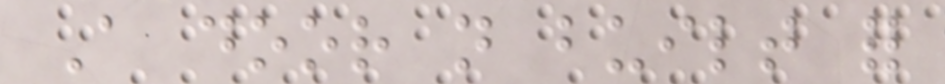A door not built for
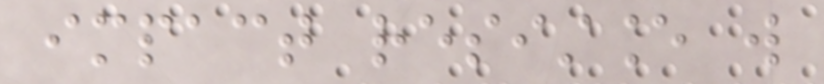impact resistance will
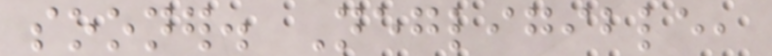sooner. Negligible,
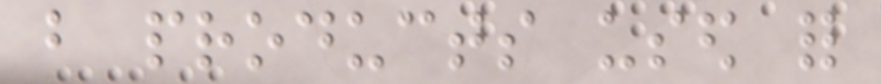but products used for
